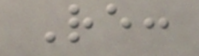Re:
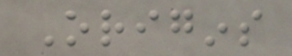Origins
